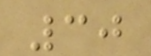30
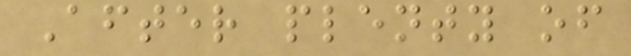After plenty of
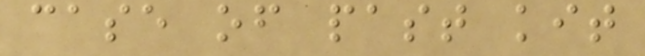case of past kit
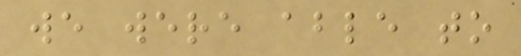we were able to
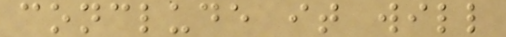conclude it will
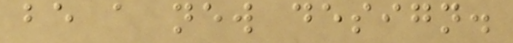be a new design.
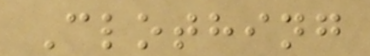Clothing
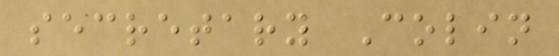secretary Colin
